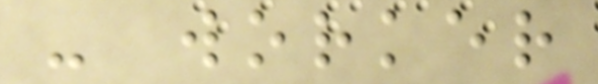- worker
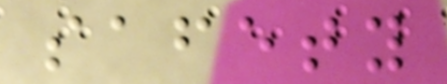safety
